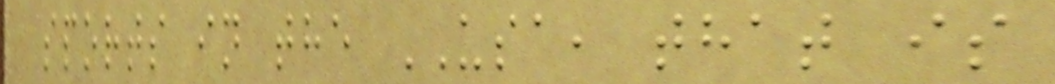sports in the USA, that is
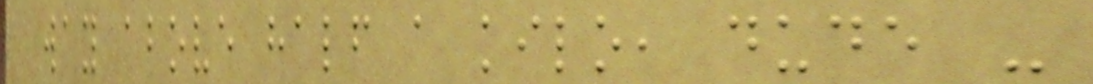way above half a kilo, dude -
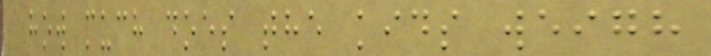how much does the kids weigh
